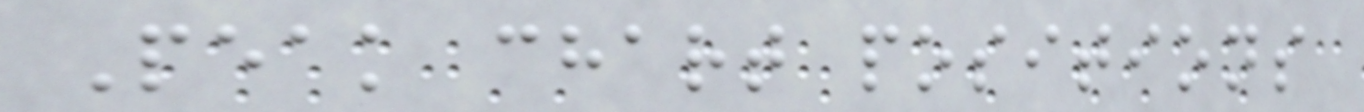Peak chart positions
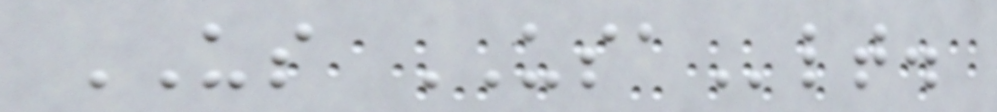US USAlt.
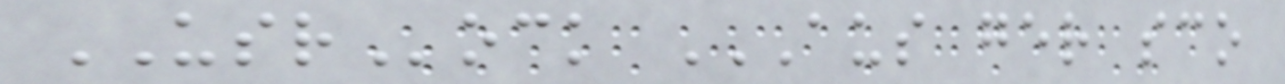USRock AUS GER SCO
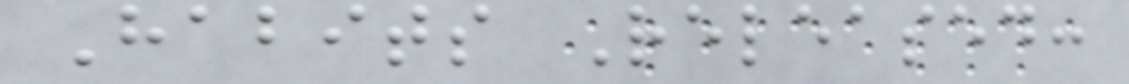Habits Released:
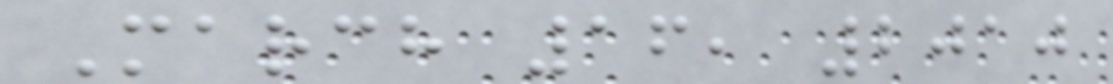March 16, 2010
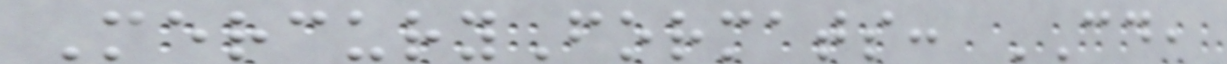MercuryFormats: CD,
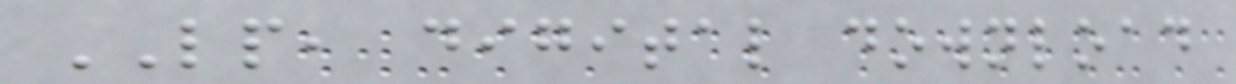LP, digital download
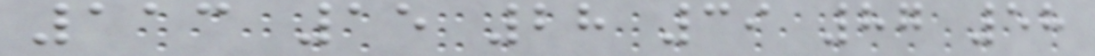113 15 28 39 87 58
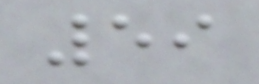59
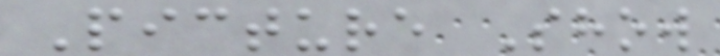Picture Show
